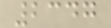2347
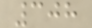308
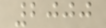2000
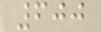600
